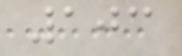103
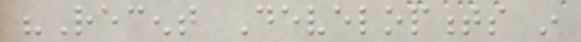"Recent Developments in
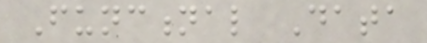Functional Data
